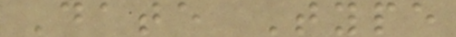Date Type
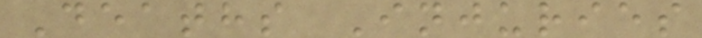Deaths Injuries
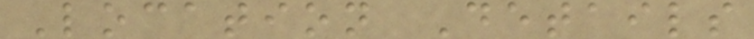Location Details
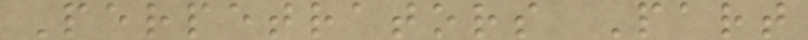Perpetrators Part
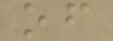of
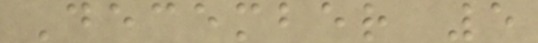December 5
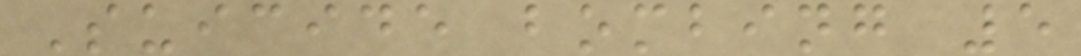Suicide bombing 5
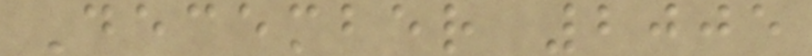December 2005
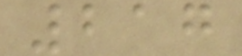217
